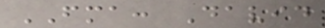FMA: David
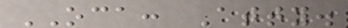OCA: Atty.
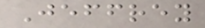Jeffrey
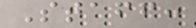Staff:
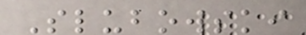Slubowski
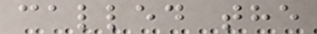called the
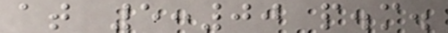at 5:00 p.m.
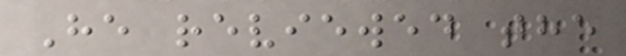He reviewed the
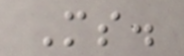Ms.
